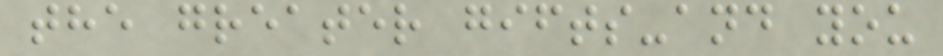the greater gifts-and you
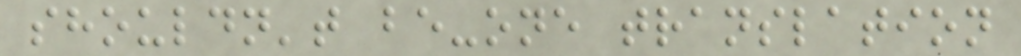shouldn't be-one translation
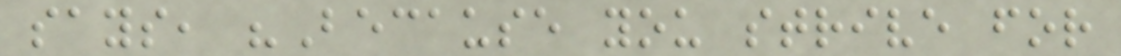says, "Because you strive for
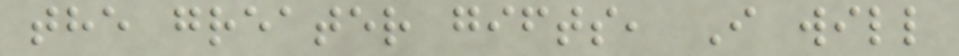the greater gifts, I will
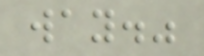way."
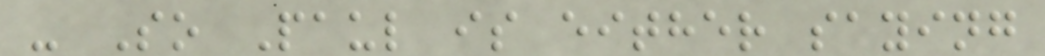- So Paul is either saying
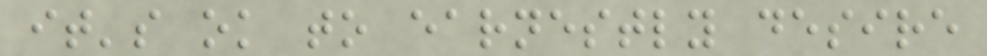it's ok to earnestly desire
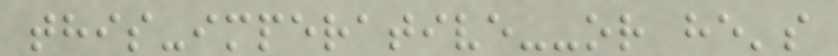this-imperative--or he's
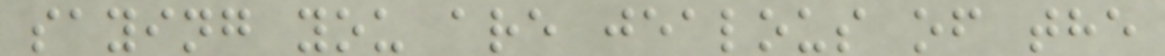saying you are jealous of the
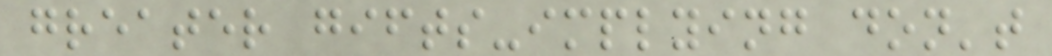greater gifts-implying don't
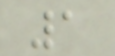1
